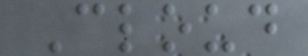Cloud
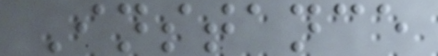Instance
